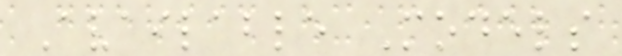Available Models
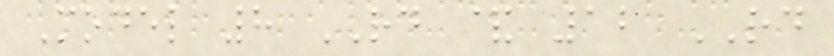Model 8 RD & 12 RD
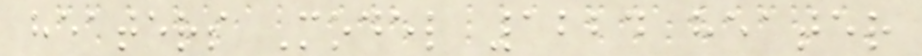heaters Model 1224 heater
